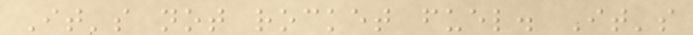It's not rocket fuel. It's
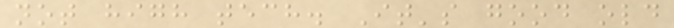not high tech. It's good old
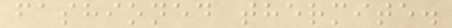fashioned thermite.
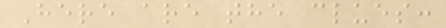Here are the clues:
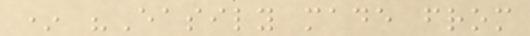* "Easily made from
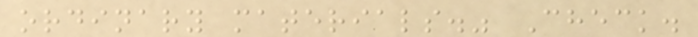ordinary materials." Check.
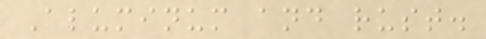Aluminum and rust.
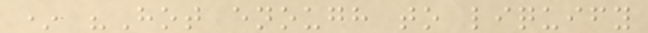* "Hot enough to liquify
